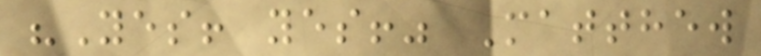"Yes! yes!" Matthew
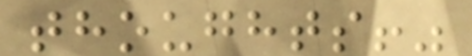thoughts!"
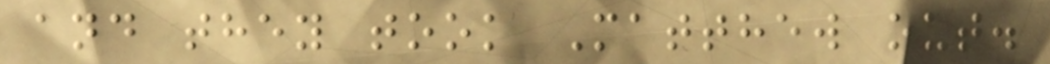and they took Matthew out.
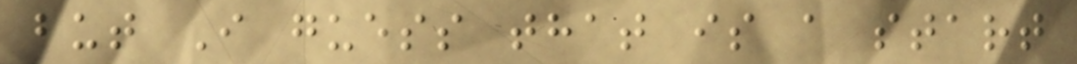but I guess that is a start
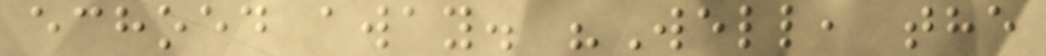echoed away. "Well, the
